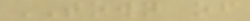TOWN of
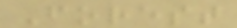Forest
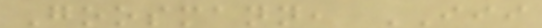Goosmann, III
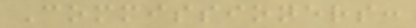Commissioners:
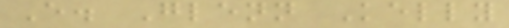E. Glenn Kelly
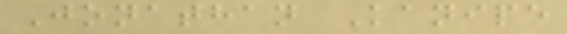Jonathan Kanipe
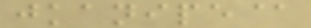jkanipe@
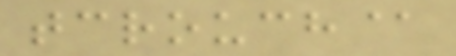tcrouch@
